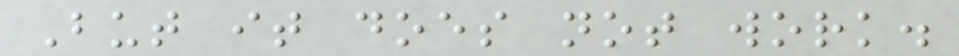But it does not work.
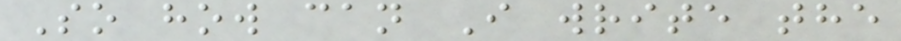So how can I write the
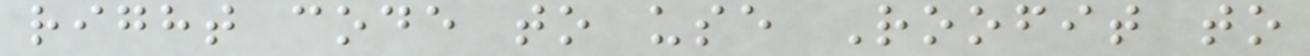right code to use Roofit to
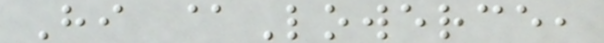Hi @Lowerce,
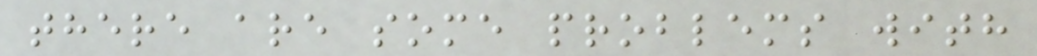there are some problems with
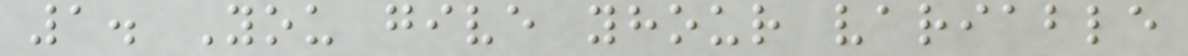1. You give yhour variable
